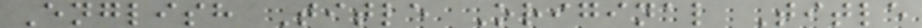English Title Original Title
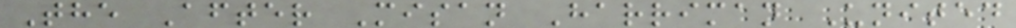The After Misan Harriman United
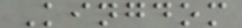Kingdom
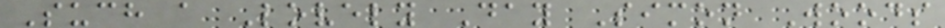Such a Lovely Day Simon Woods
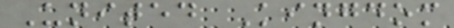United Kingdom
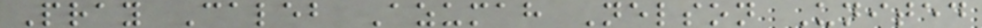Pray Caleb Azumah Nelson United
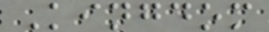Kingdom
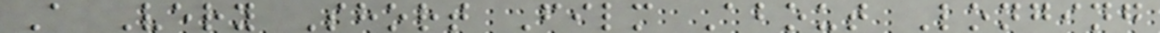A Very Short Film About Longing
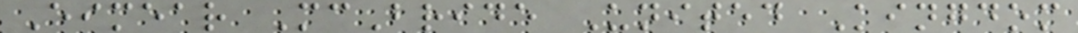Eimear McBride United Kingdom
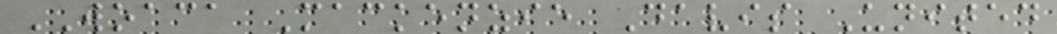WOACA Mackenzie Davis United
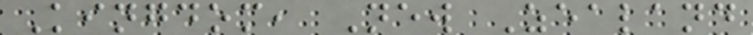Kingdom, New Zealand
